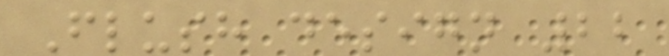Flush design 22
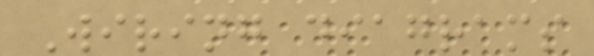Wiring diagrams
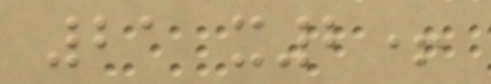21 x2+
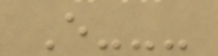E---
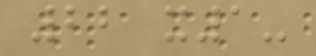22 x1-
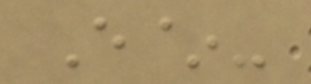E~-
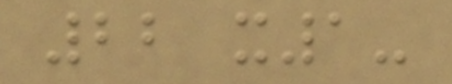22 x1-
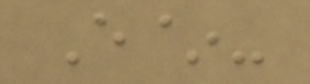E~-
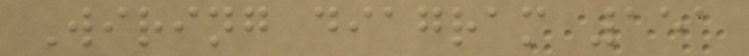Wiring diagram 151
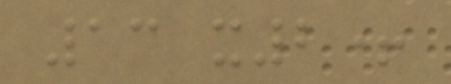13 x2+
